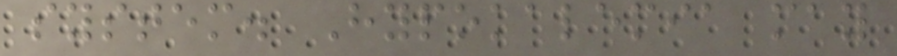system. Hypokalemia may
